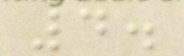4.
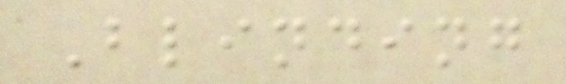Blinding
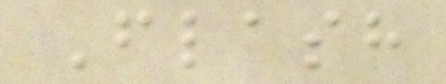Flash
